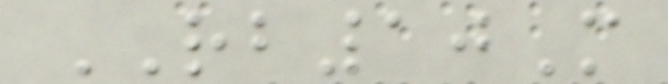RB10M
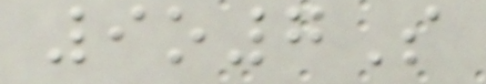9o7S
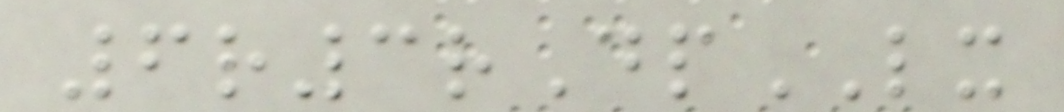6r3rDpLX
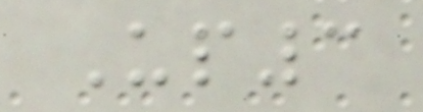Up3
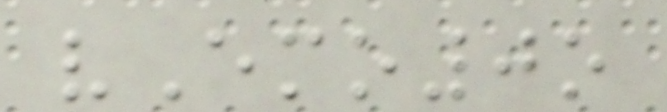vEmo0o
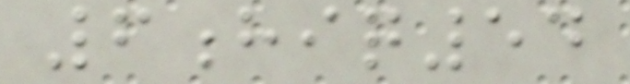6hiq54
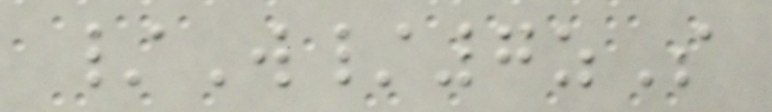/W/7zS
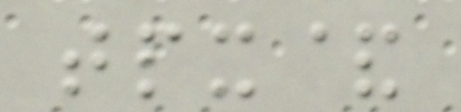tpx&
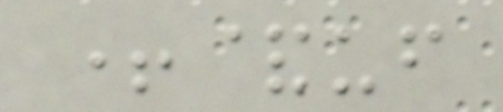+&uf
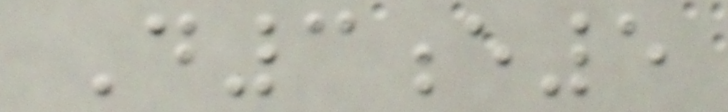D3e5
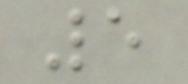5
